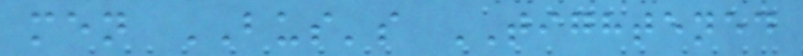men BUS's TIGHTENED
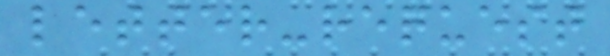letter-request
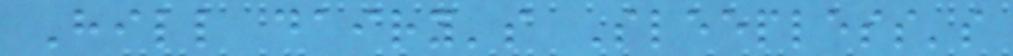Hill dairy's Sleepless's
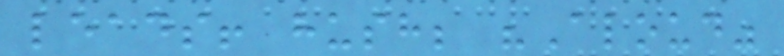leads! hush; "Aloud"
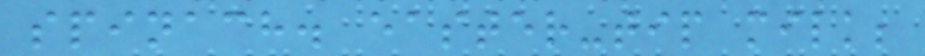spinach. easter-tip milk;
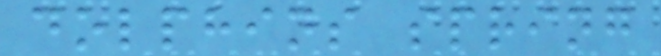dolphins spring
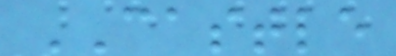CASTLE
